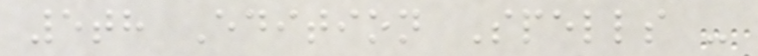5th Edition Spells -
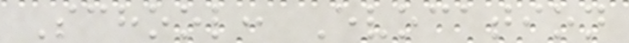School: Evocation
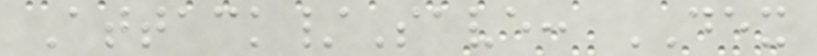Attack/Save: DEX
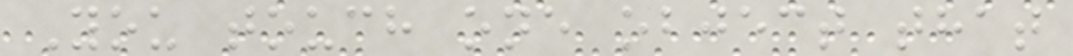You touch one object that
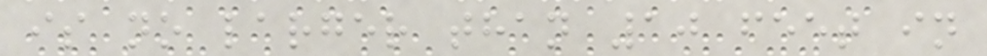is no larger than 10 feet in
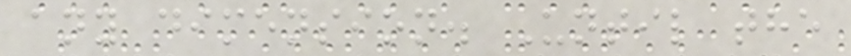any dimension. Until the
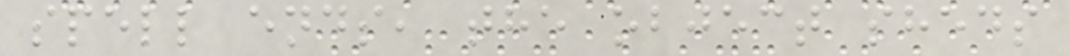spell ends, the object sheds
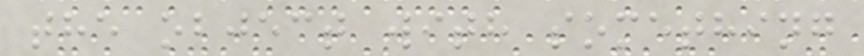the object with something
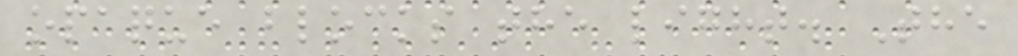opaque blocks the light. The
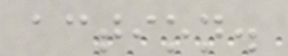action.
